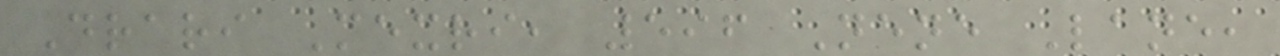Drari Mexri, 596 Nene Lane,
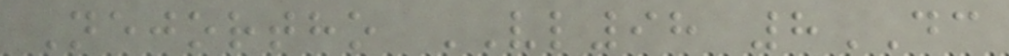Nejortho VL98 8DC
